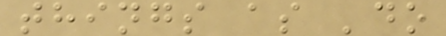things as 'do
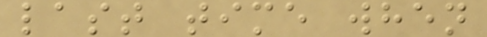last time when
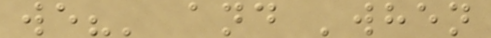we?' and 'when
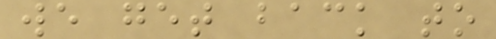we get back to
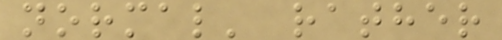normal' rather
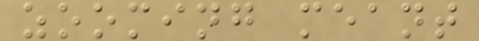zooming meant
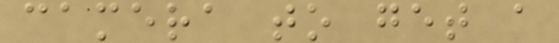camera to get a
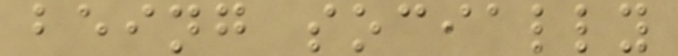being socially
